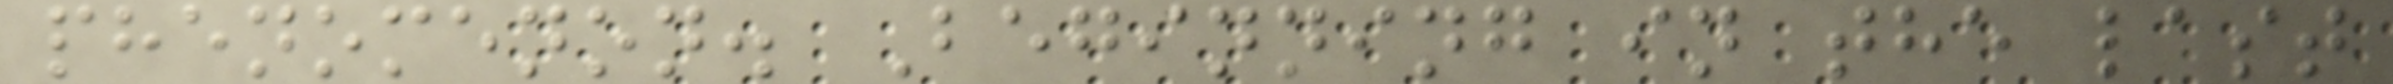phenomenon. Beginning in the last
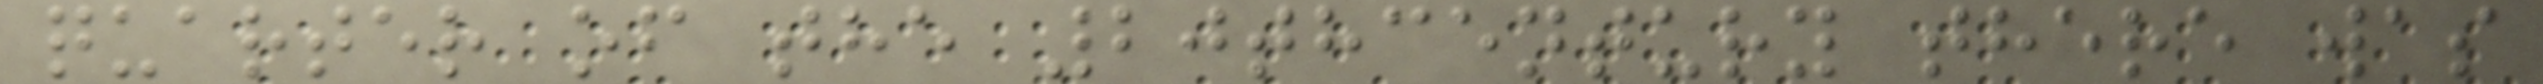quarter of the 20thcentury there was
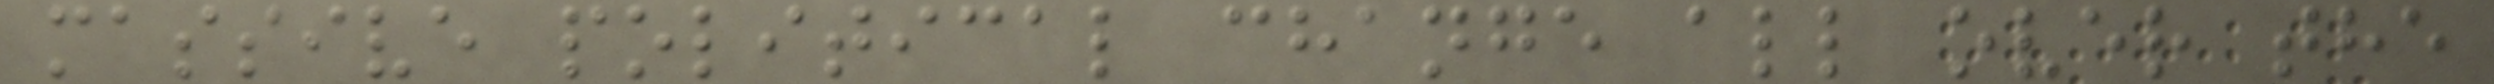massive political change all over the
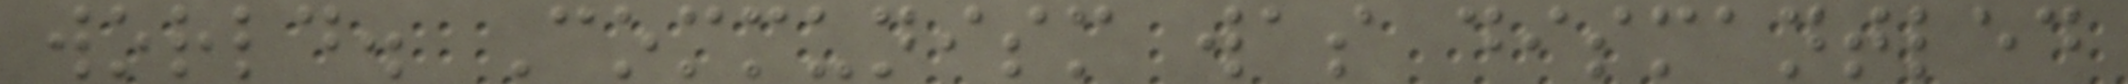world. Communism was dismantled
